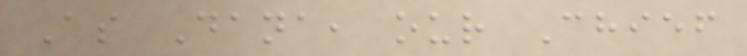As Dana, our Chief
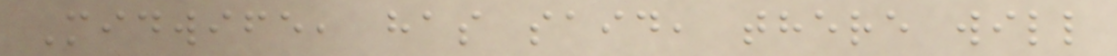Midwife, has said, there will
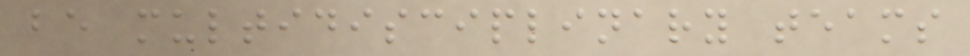be multidisciplinary teams
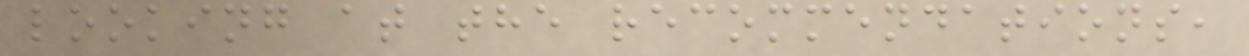looking at the recommendations,
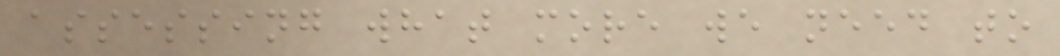assessing what more we need to
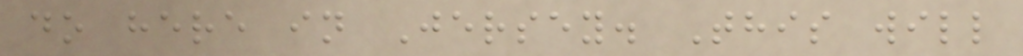do here in Jersey. This will
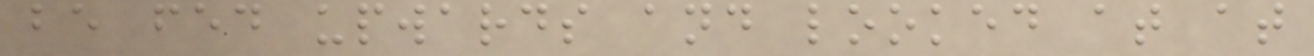be fed upwards and looked at at
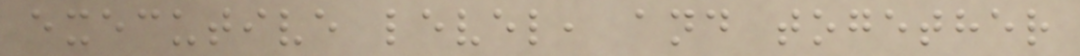executive level, and together
